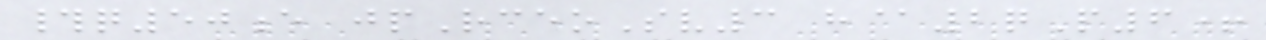#q50e jpRceoSv3 h@2qP6+
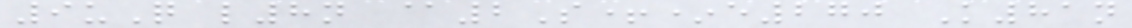9uQ l8n @2S+*e270 K81n
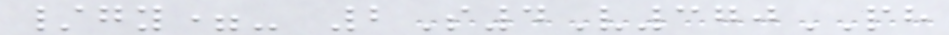/gy=- 2S4V370PH
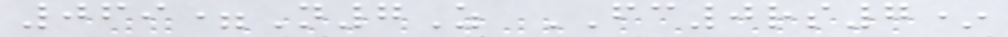069=N7Z FC0rs7*
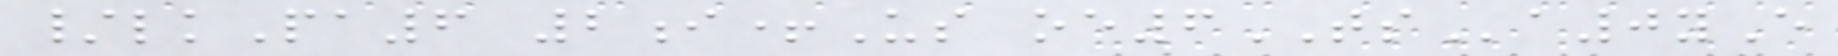/lkPa6 2i+Us oe6TSa0yE
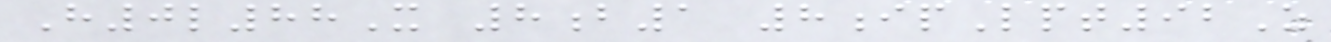H0l88X 8b1 8ipLpt92Z
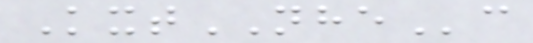KxtNHEc
